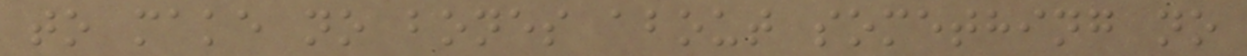to make no bones about something no
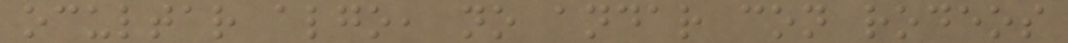ocultar algo, no andar con rodeos
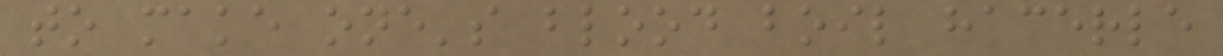to make one's blood boil hacerle
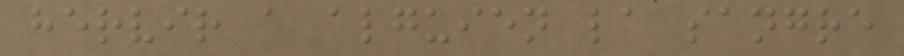hervir a alguien la sangre
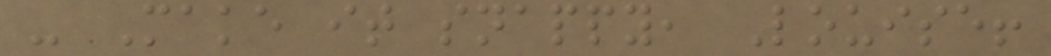- Make it snappy, Louise!
